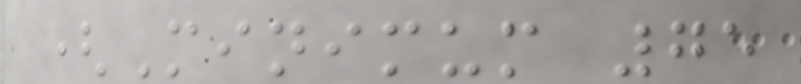(Minimum 75
